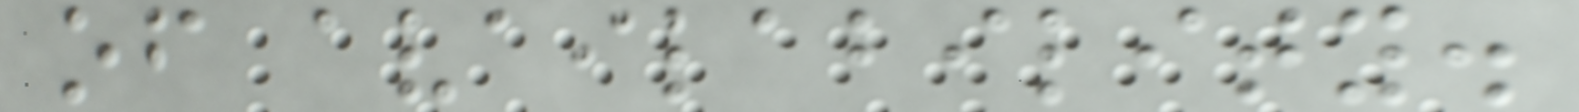of availability.
